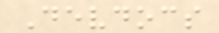Devdocs
